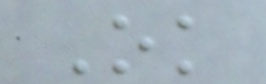Ok
